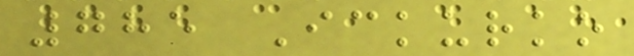785 Ickurko
